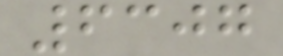6307
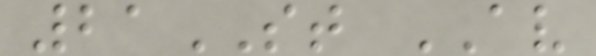21ST AV
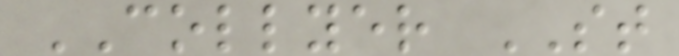COLLYER ST
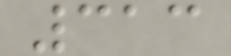313
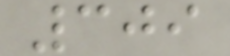309
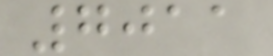7011
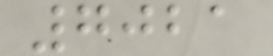7021
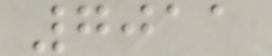7011
